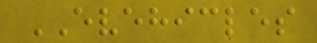EVEHICLES
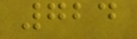724
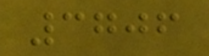3706
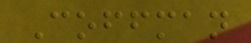Coffman
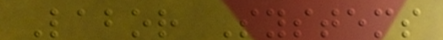Labor Systems
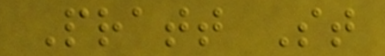Pratt St
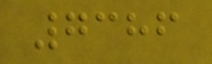7386
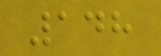148
